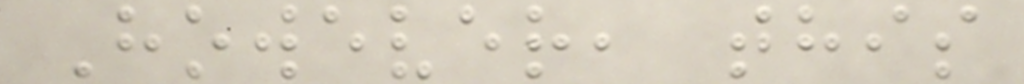However, this
